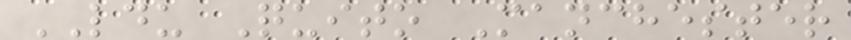LDU Quito Manchester
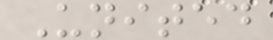United
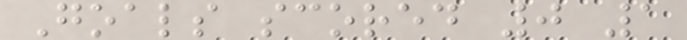Goals scored 0 1
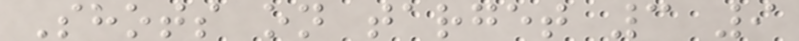Shots on target 3 9
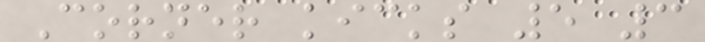Corner kicks 5 3
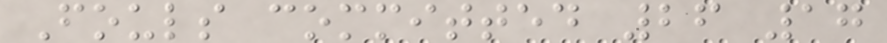Fouls committed 26 17
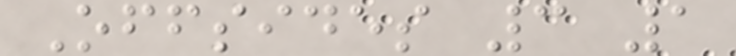Offsides 3 1
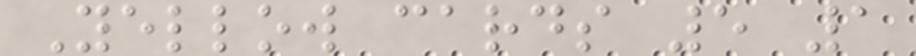Yellow cards 5 1
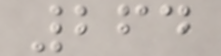264
